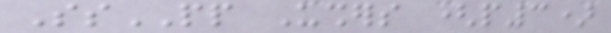SsPP Ushers (p3)
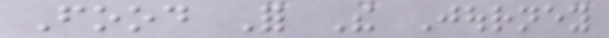Food For The Journey
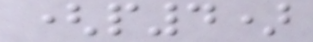(p4)
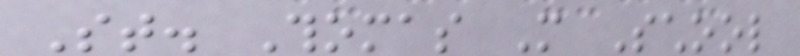St. Thomas More School
